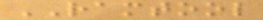RAMTOOL
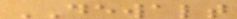DEWALT
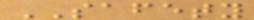SAFETY
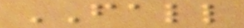FALL
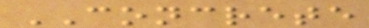CONCRETE
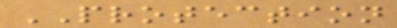PROTECTION
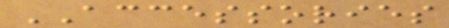ACCESSORIES
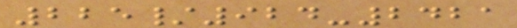225/924-2421
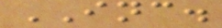INC.
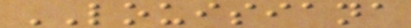LOUISIANA
